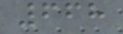668
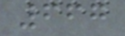667
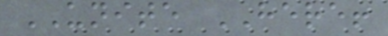UNITE HERE!
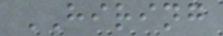HIRING
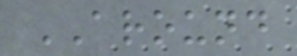AROUND
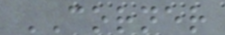CORNER
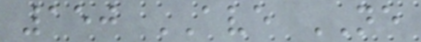150 AVE NE
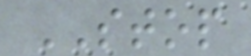STOP
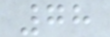78
